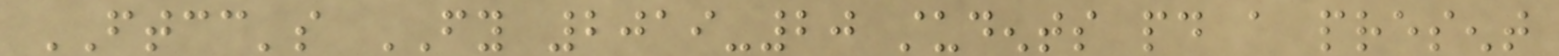FTCC's FY 2019-20 students paid a present
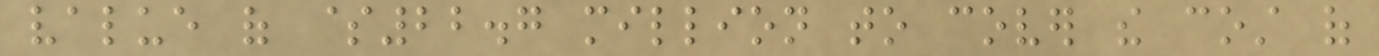value of $22.7 million to cover the cost of
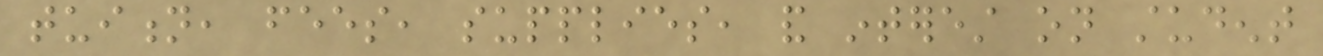tuition, fees, supplies, and interest on student
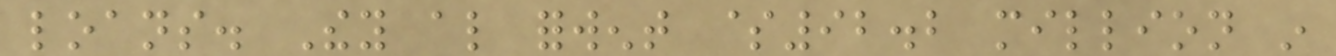loans. They also forwent $92.2 million in
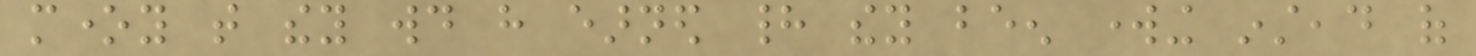money that they would have earned had they been working instead of
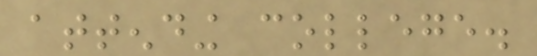attending college.
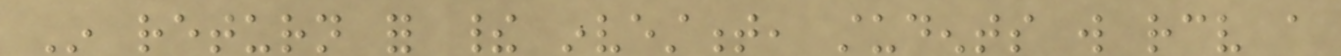In return for their investment, students will receive a
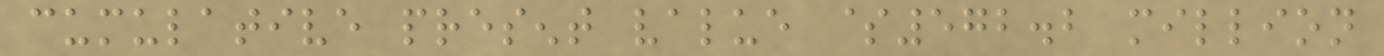cumulative present value $572.2 million
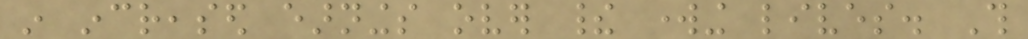in increased earnings over their working lives. This
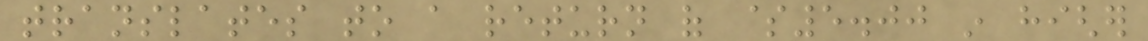translates to a return of $5.00 in higher
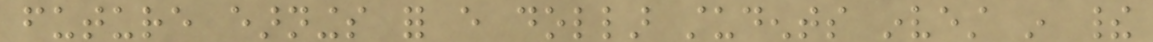future earnings for every dollar students invest in their
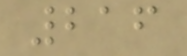216
